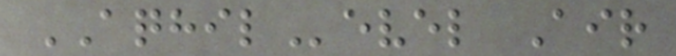AQHILevel Air
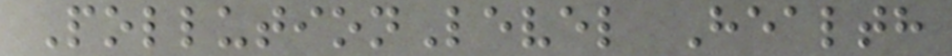PollutionLevel Health
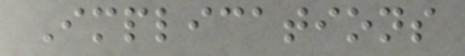Implications
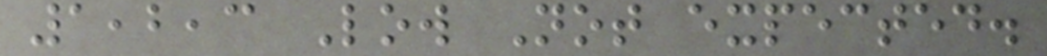1,2,3 Low Not expected.
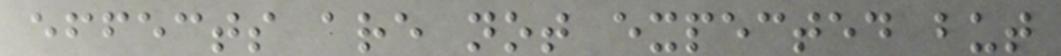effects are not expected but
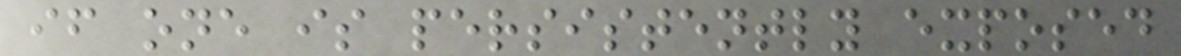if one is persistently exposed
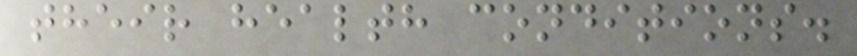their health conditions.
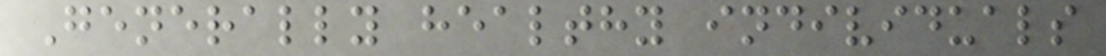Generally healthy individuals
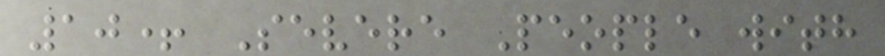10+ Severe People with
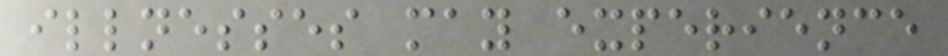illnesses may experience
